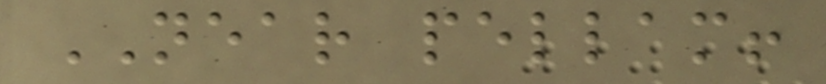NEAR pellam!
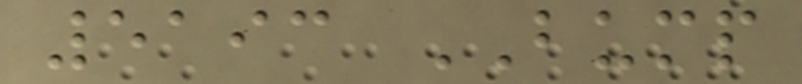5193 BUMP
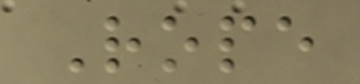Rope
